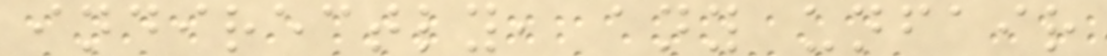indirectly, any unfair
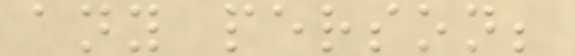any person;
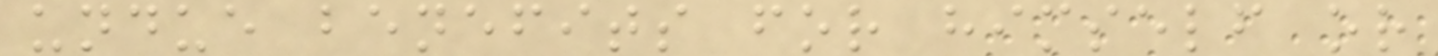undue benefits for himself or
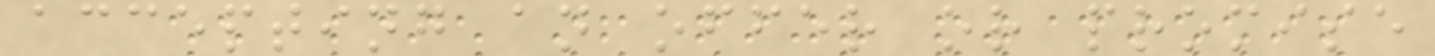accepting an offer or promise
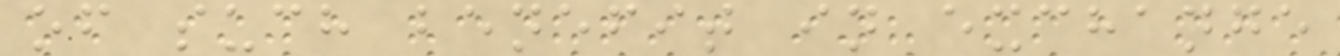of such benefit in exchange
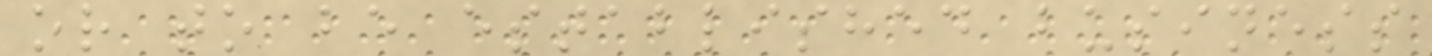or to be established business
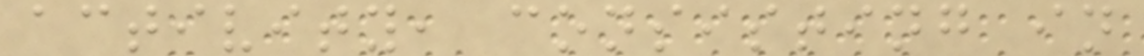activity, consisting in
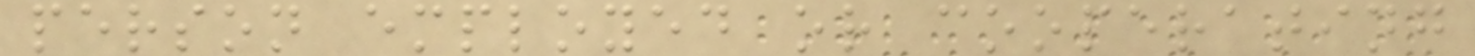person employed or cooperating
